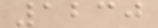1230
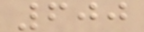600
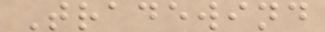Tradewind
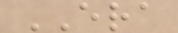ERA
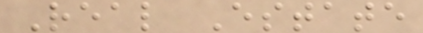Real Estate
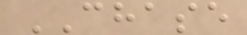CHASE
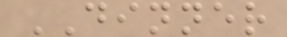DINNER
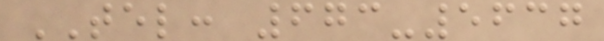TEL: 673-5637
